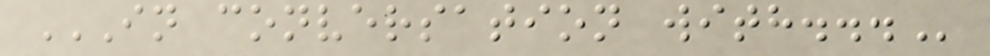IN CONVERSATION WITH...
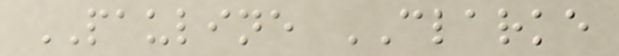PAULINE CLARKE
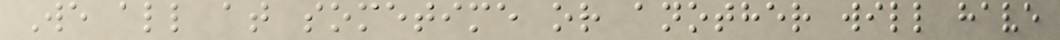We all at sometime or another will have
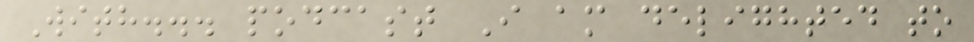With... podcast I am delighted to
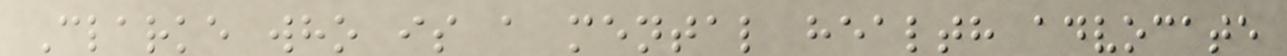Clarke who is a mental health advocate
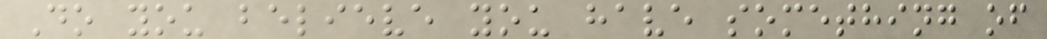Do you believe you have something of
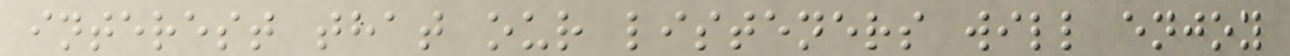interest that our listeners will enjoy
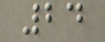24
